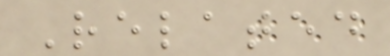Related
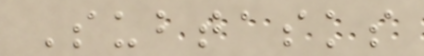Subtasks
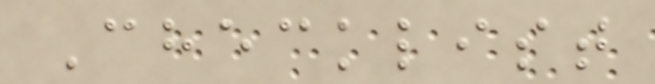Checklist
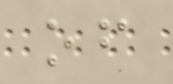of
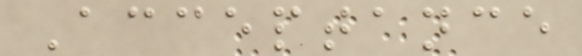Acceptance
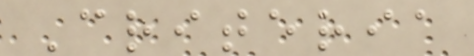Criteria
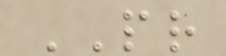PR
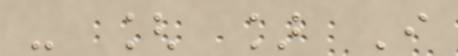- [ ] I
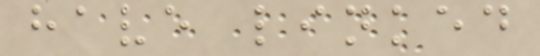have linked
